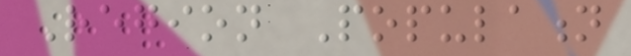Region Population
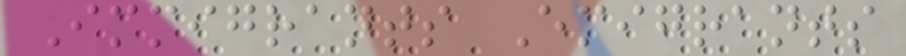Immigrants Emigrants
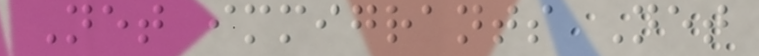Net immigrants Net
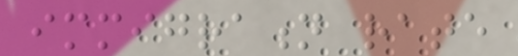immigration rate
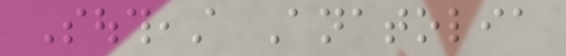Southeast Anatolia
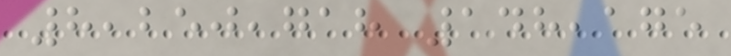8,250,718 148,175
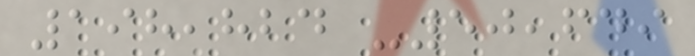198,824 -50,649
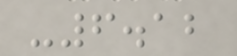-6.12
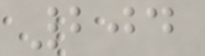204
